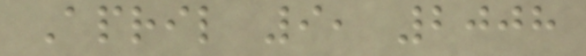April 9, 2008
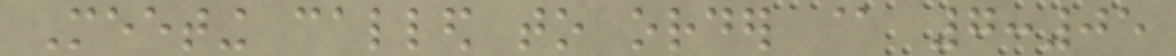Meeting called to order @ 7:05
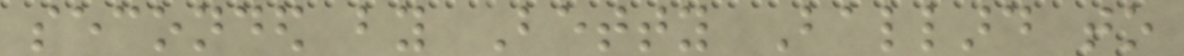seconded by Betty Ballard to
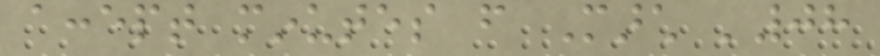accept minutes from March '08
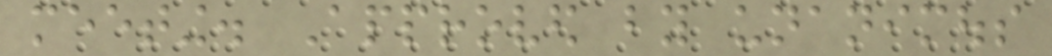meeting. Approved by unanimous
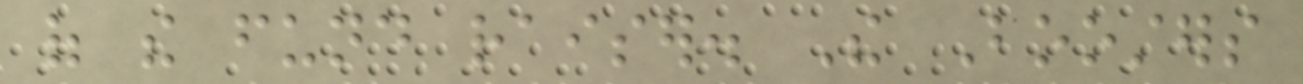of the fund raiser. The Boosters
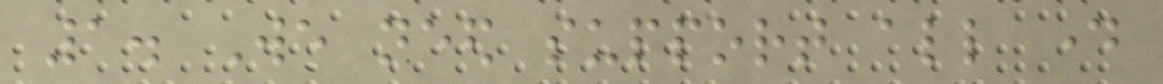1. We need support all day
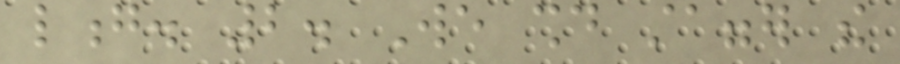long. 2. We should stagger the
